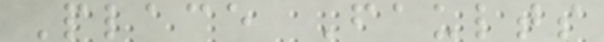Place Faults
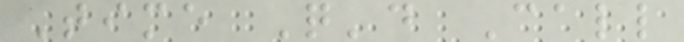Time Q'd Call
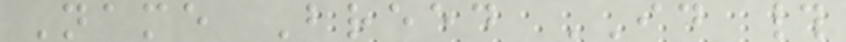Name Breed ID #
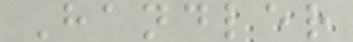Handler
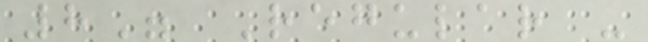8" Regular -
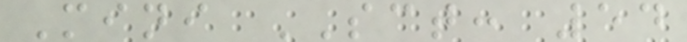Mini SCT: 54
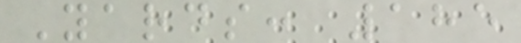Yards: 185
